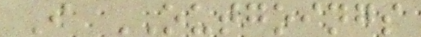I OUTGOINGS
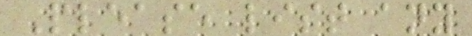Please list any
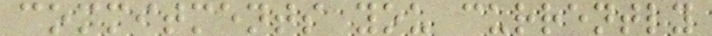commitments you currently
